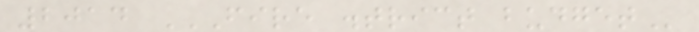2014 FIRE DISTRICT BUDGET
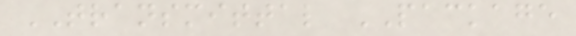TRANSMITTAL PACKAGE
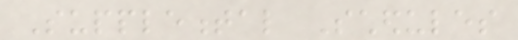Supplemental Schedules
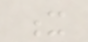x
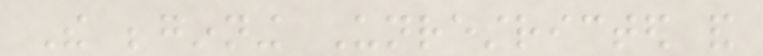The beginning Unrestricted and
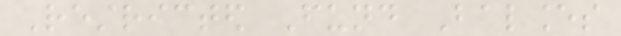Restricted Fund Balances
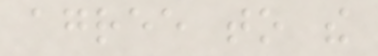agree to the
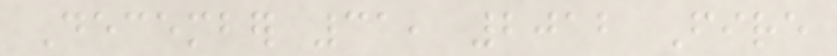December 31, 2012 Fire
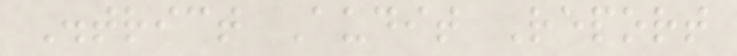District Audit Report
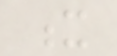x
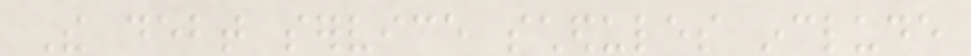The debt service schedules include
